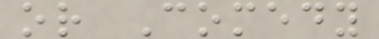or Comedy
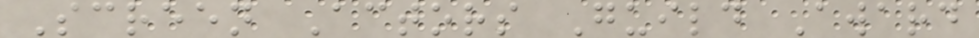Screen Actors Guild Award
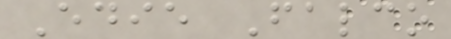Edie Falco
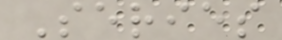Series
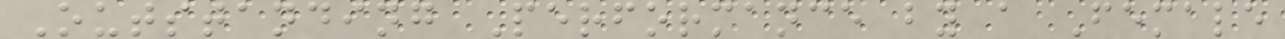Outstanding Performance by a Female
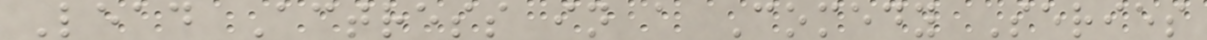Lead Actress in a Comedy Series
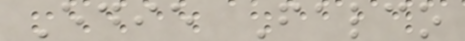Edie Falco
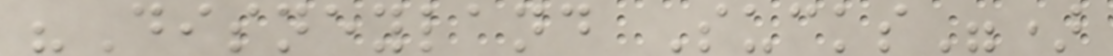"Disneyland Sucks")
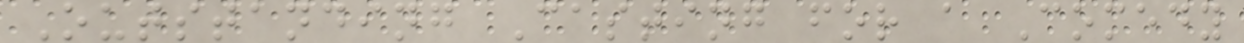Outstanding Casting for a Comedy
